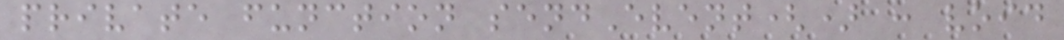private function sendEvent() : void
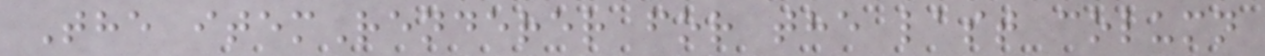The itemRenderer for the last column
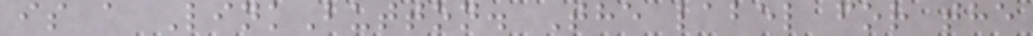is a LinkButton. The label for the
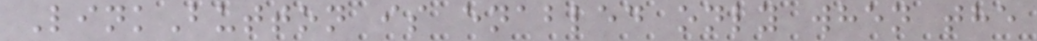LinkButton is enabled only when the
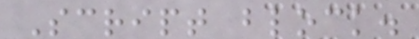Script block.
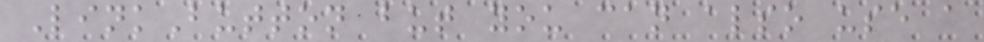LinkButton but you can also use a
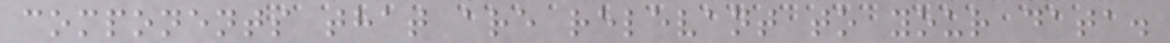components that are relevant to your data.
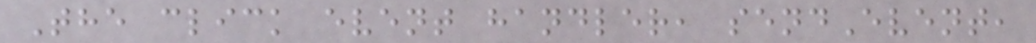The click event handler, sendEvent,
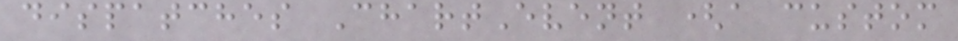dispatches ChartEvent (a custom
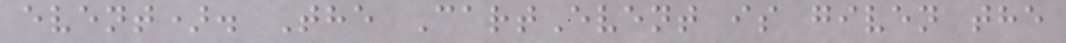event). The CartEvent is given the
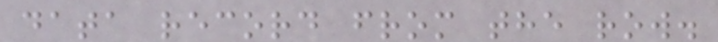data record from the row.
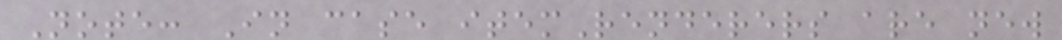Note: In case itemRenderers are new
